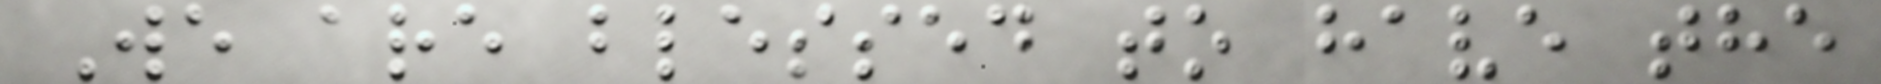We are blessed to have the
